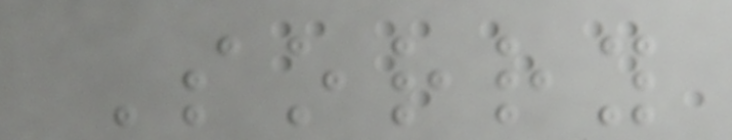Sorry
